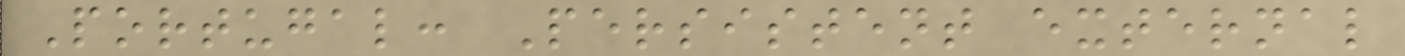Portugal: Persistent external
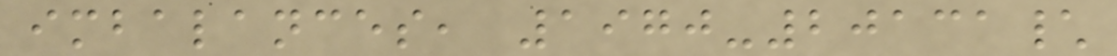imbalances, 1970-20131\
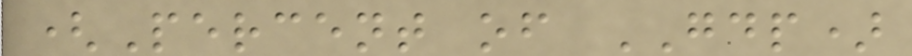(Percent of GDP)
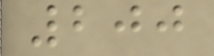200
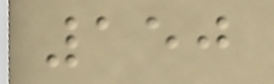150
